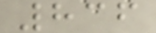836
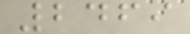2469
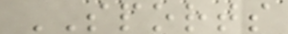SPORTS
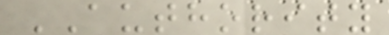AUTHORITY
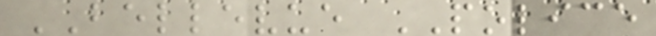BELLEVUE POLICE
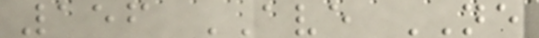156 AVE NE
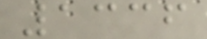1336
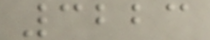3223
